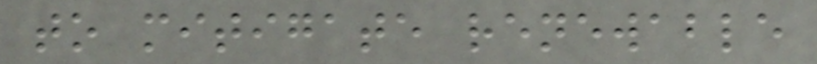to mitigate renewable
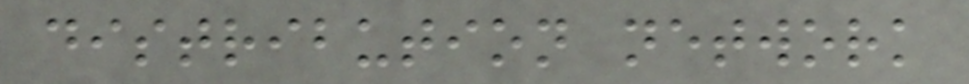distribution network
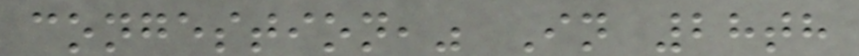congestion," In 28th
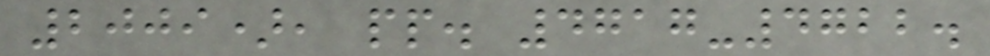2009), pp. 4717-4722.
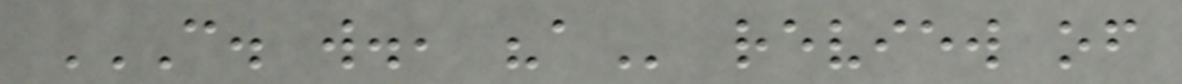C. W., "A review of
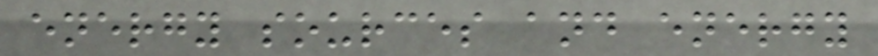energy sources and energy
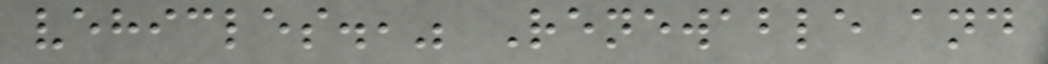vehicles.," Renewable and
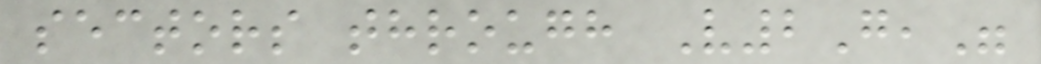sectors through V2G,"
